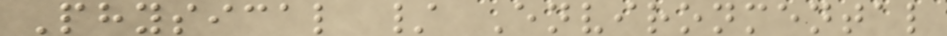Physical / Environmental
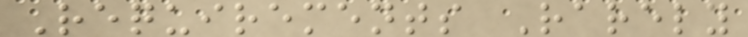Requirements Rarely
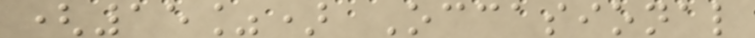(15%) Occasional
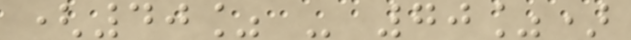(40% - 70%)
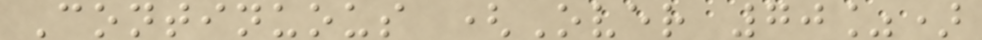Continuous (Over 70%)
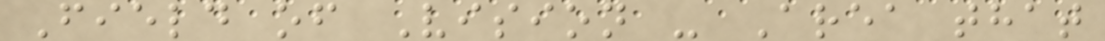Field of Vision - Area that
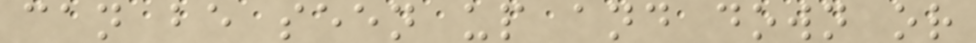can be seen up and down or
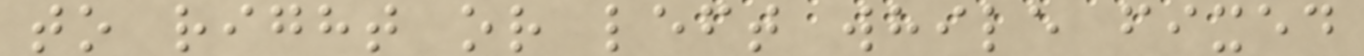to right or left while fixed
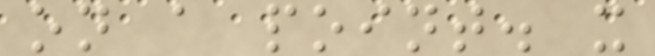on a point. x
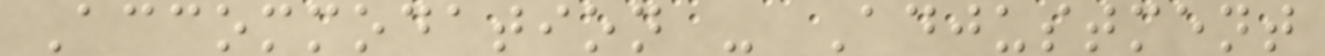Accommodation - Adjustment
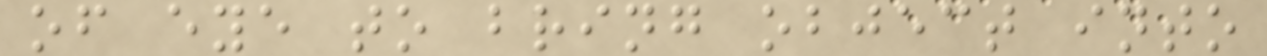of eye to bring object into
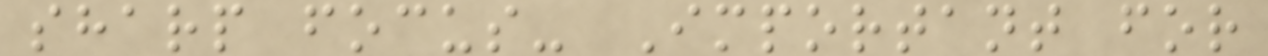sharp focus- Important for
